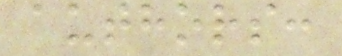authors:
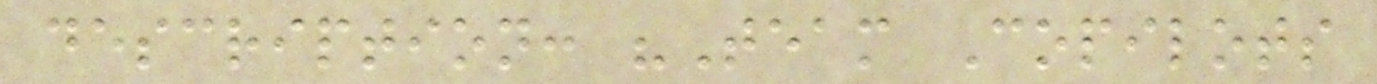description: "Team Copilots
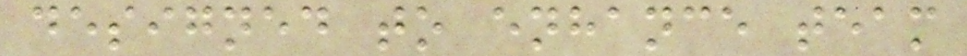designed to enhance team
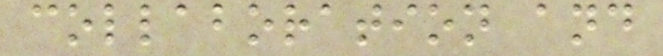collaboration and
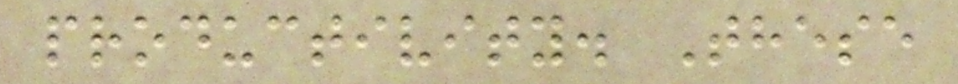productivity. These
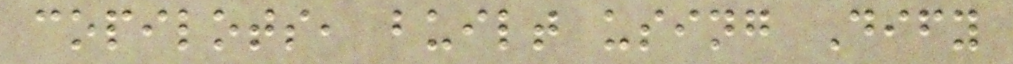copilots, built using Dify
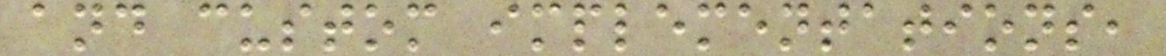and custom implementations,
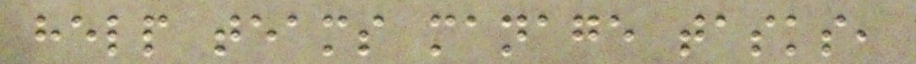help teams manage tasks,
